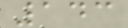143
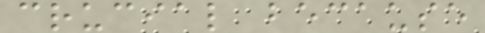crucial because
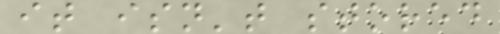it isn't stored
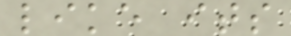like its
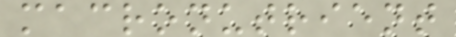macronutrient
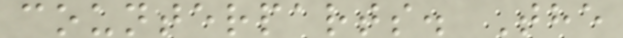counterparts. The
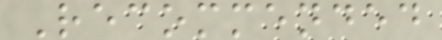Recommended
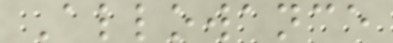Allowance
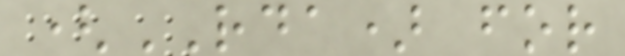(RDA) for
